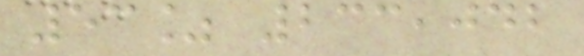53% 233,042
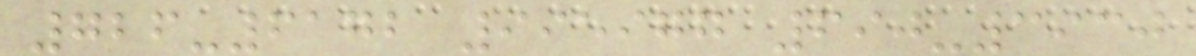726-6172 995977 690-3930
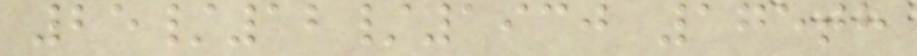25/12/1930 175th
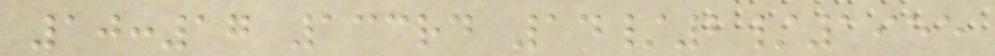10:17 133rd 14/2/1955
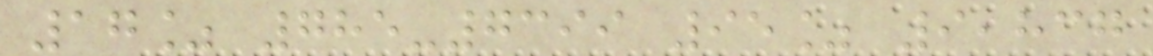17% 785-7399 95% 9,837
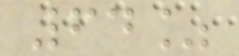64%
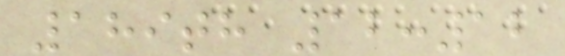189th 12:12
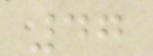47
